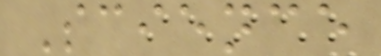Science
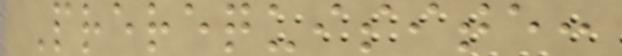Prerequisite:
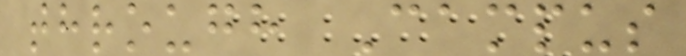through Campus
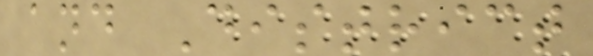and District
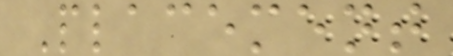Placement
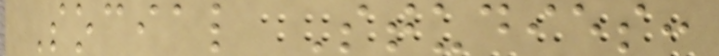Social Studies:
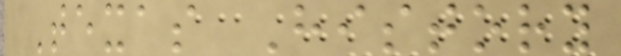Texas History
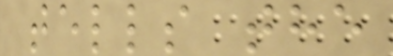tells the
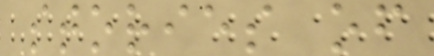stories of
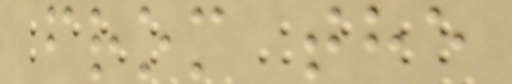from the
